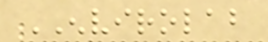ENVIROLAB
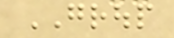GROUP
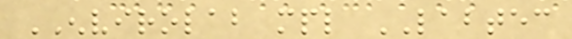ENVIROLAB mpl LABTEC
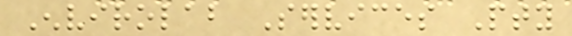Envirolab Services Pty
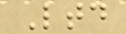Ltd
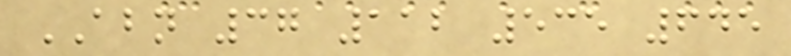ABN 37 112 535 645
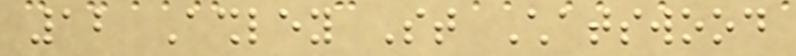12 Ashley St Chatswood
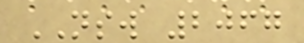NSW 2067
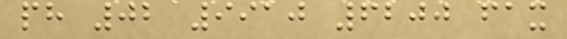ph 02 9910 6200 fax
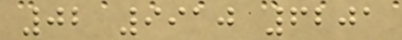02 9910 6201
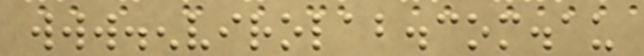www.envirolab.com.au
